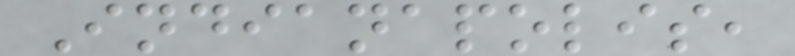Indianapolis,
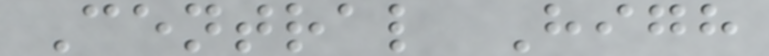Central High
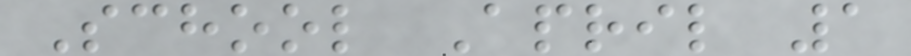School April 1
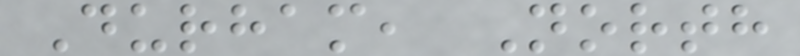Durham, North
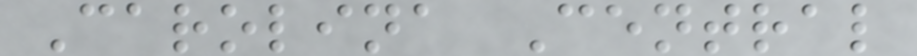Carolina Central
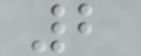2
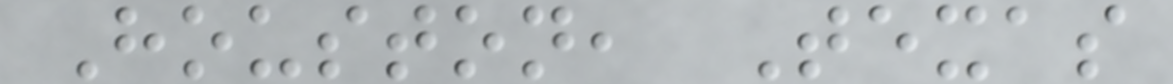Houston, Texas
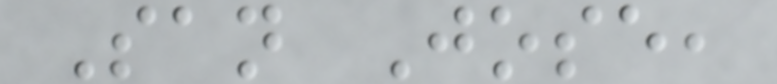San Jose,
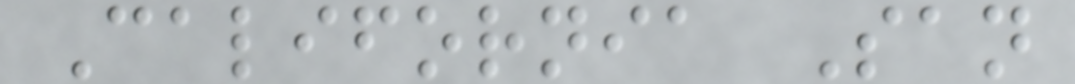California San
